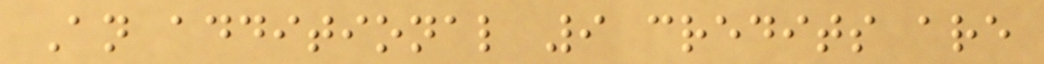An additional 9 credits are
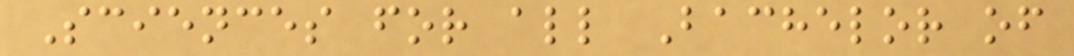Sciences for all Bachelor of
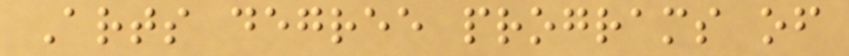Arts degree programs of
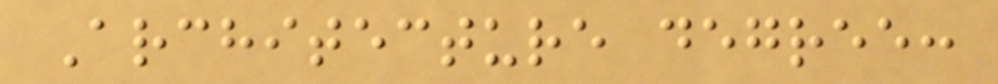Architecture degree:
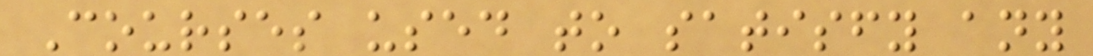Courses used to satisfy any
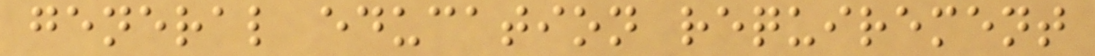general education requirement
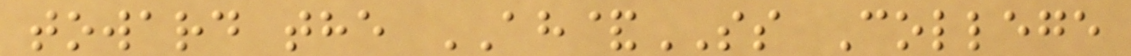toward the AH&SS College
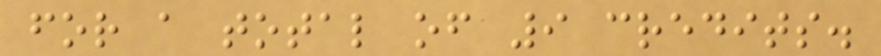for a total of 9 credits.
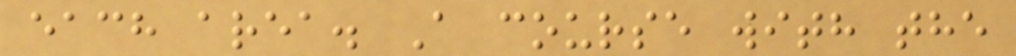each area. A course with the
